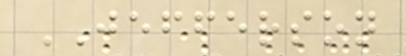JEFFERSON
